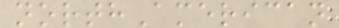northAmerican
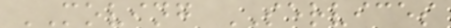MOVING SERVICES
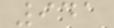941
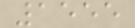1555
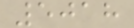5018
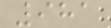981
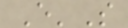E'S
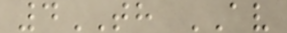4TH AV
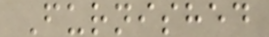Furnished
